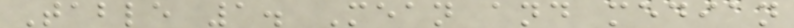Table 1. Mean and median
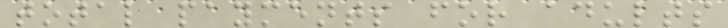total payments for adults
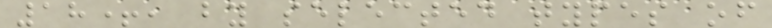18+, by selected types of
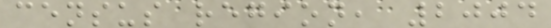census region, 2004
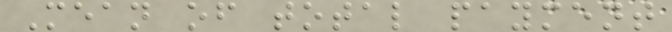Mean of total payment
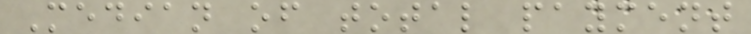Median of total payment
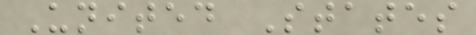United States
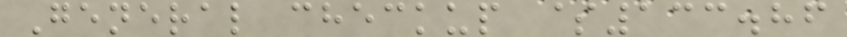General checkup $133.86
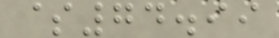$74.99
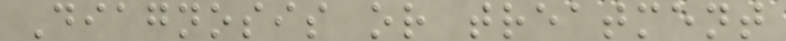Diagnosis or treatment
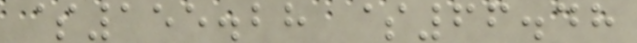$155.28 $66.48
